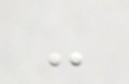-
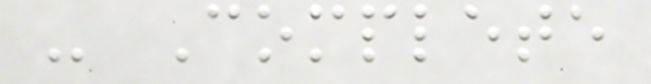- Complete
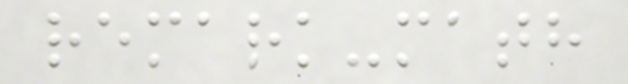remark-math
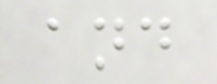and
